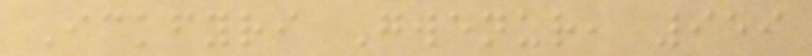Ickfyri Gwenur, 959
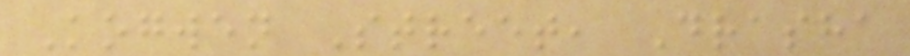Kogwen Street, Drasha
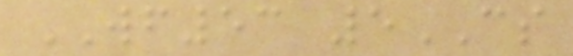WF53 5CS
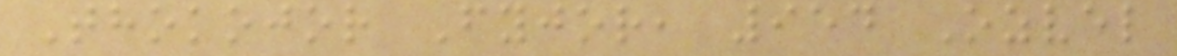Thokojor Fyjor, 954 Ozvel
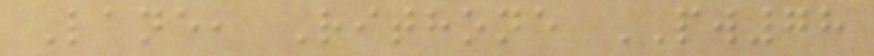Lane, Rithone PW78
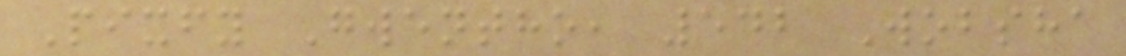Pixfy Gwentho, 542 Wobsha
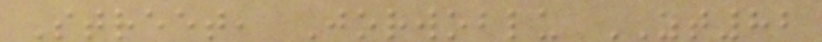Street, Jorwoblu ZT82
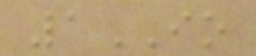1IO
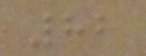82
